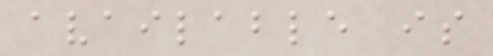available is
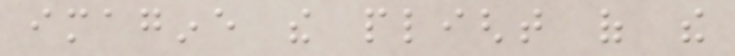imagine the plight of the
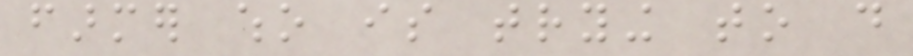farmer who is trying to do
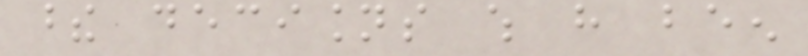these decisions which have been
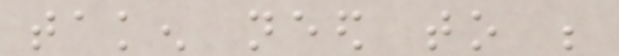taken need to be
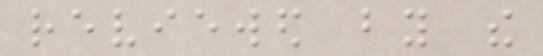reviewed by the
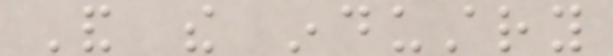And the industry
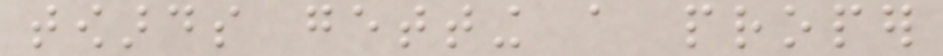towards getting a proper
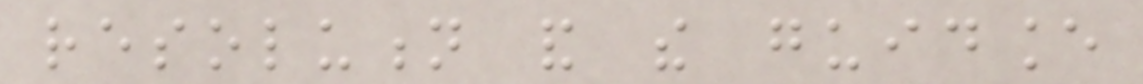resolution and the guidance
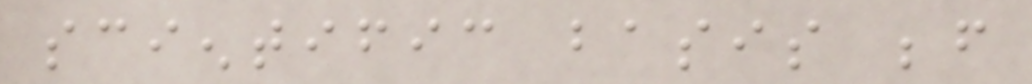scientific basis before
